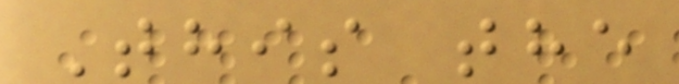This the
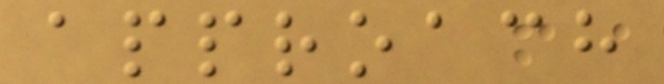approach
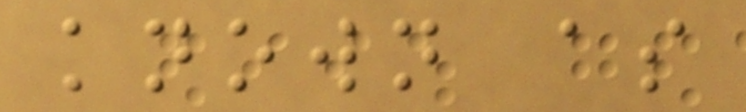known as
